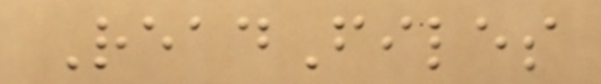ReadFiles
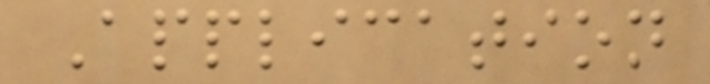Application
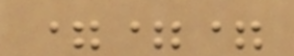===
